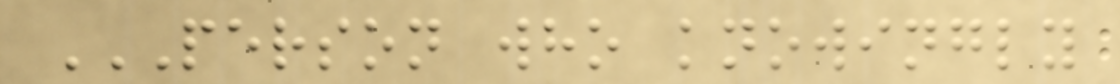PERSON WHO KNOWINGLY
